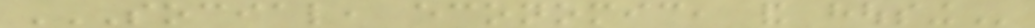SOCIAL, ECONOMIC, AND HOUSING
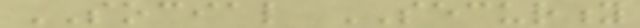SOCIAL SECURITY
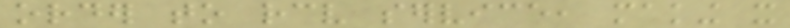order to receive service, making it
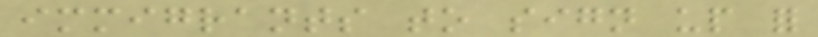immigrants to sign up for
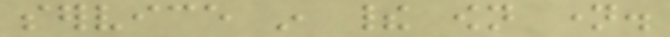service in their own name.
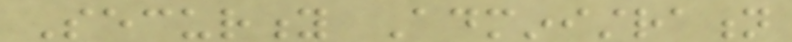Security Administration
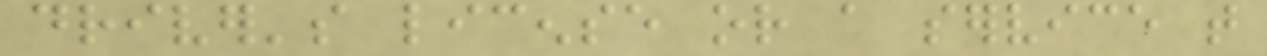driver's license or a service that
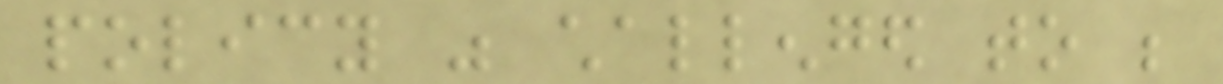policy was challenged to be
